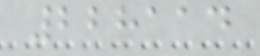228114
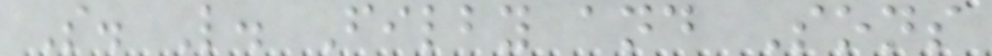S. L. Filby and Sons
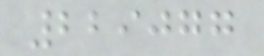229077
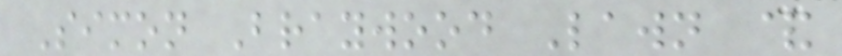Simon Braywood Lawn &
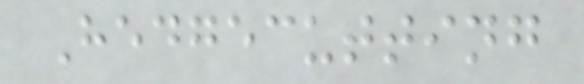Hedgecutting
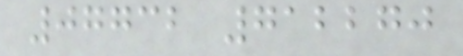07732 712270
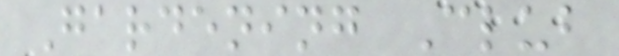Gardening Club
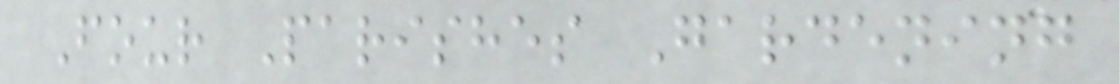Four Parishes Gardening
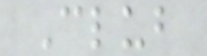Club
